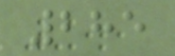285
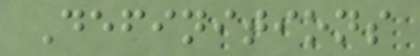Definitions
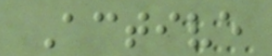Active
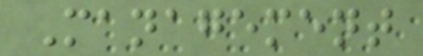Management
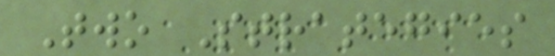Two Strategies
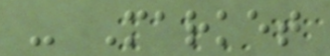- Market
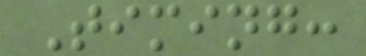Timing:
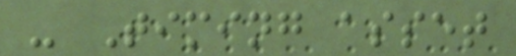- Timing asset
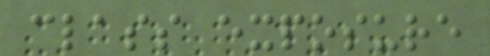class exposure
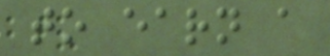to earn a
